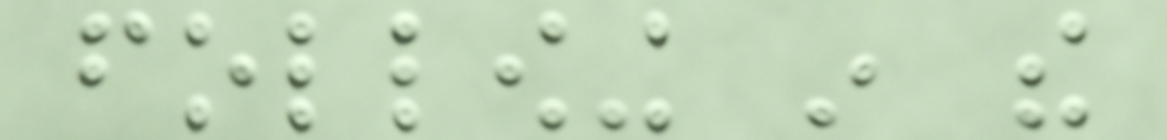following in the
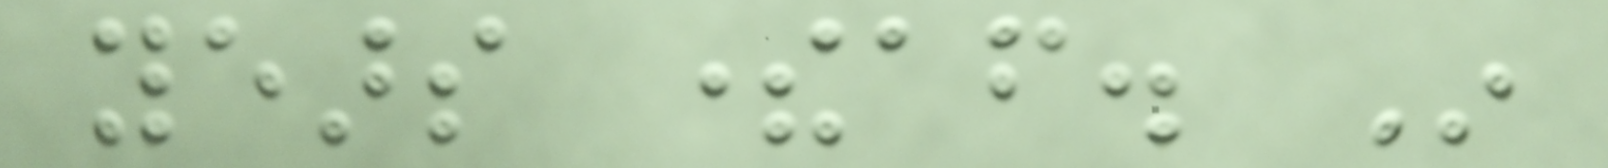years thereafter. In
